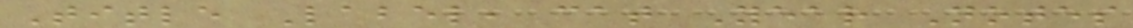Title Label, cat Year Notes
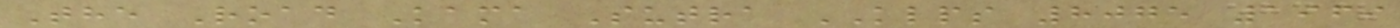The Road Kama Sutra KLPS 8075 1969
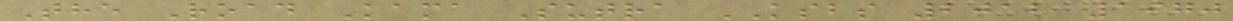The Road Kama Sutra KSBS 2012 1970
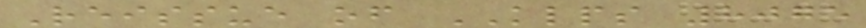Reissue of KLPS 8075
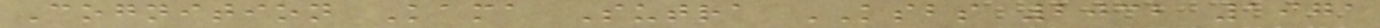Cognition Kama Sutra KSBS 2032 1971
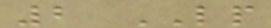2 LP
